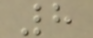8
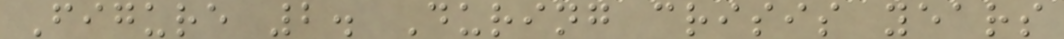Figure 2. During crisis years
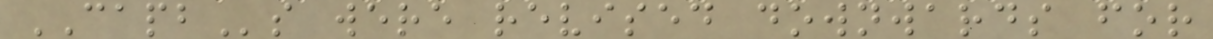CAPBs were revised downwards for
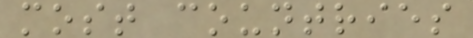most countries
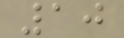10
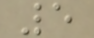5
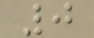0
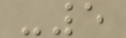-5
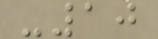-10
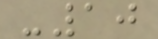-10
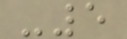-5
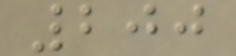200
